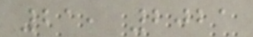21, 2021
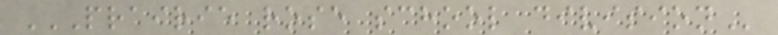PRAIRIE ROSE SCHOOL DIVISION
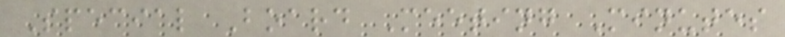Special Board Meeting Minutes
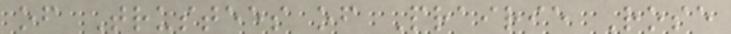of Trustees of Prairie Rose
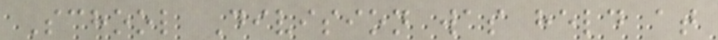School Division was held at
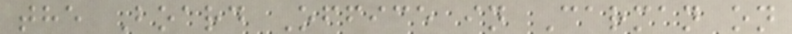the Board Office in Carman on
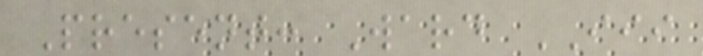Present: Ward III
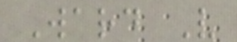Ward V
